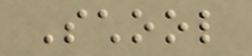School
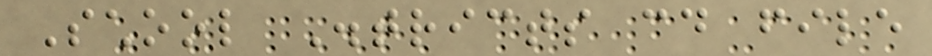School Districts could file
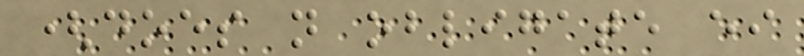(does not obligate either
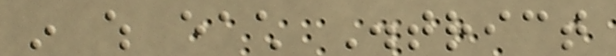in which each District
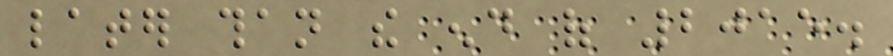later than the end of 2015.
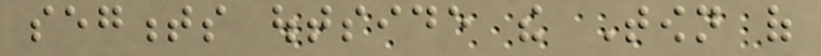segments outside the Town of
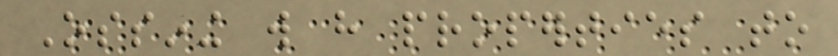Ossining will have properties to
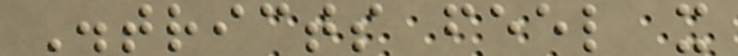Districts feel it
